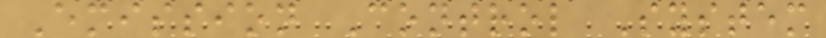Emission Control System
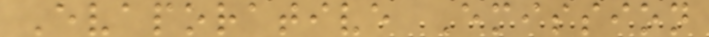Evaporative Emission
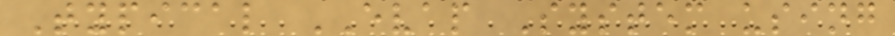Typical EVAP System using
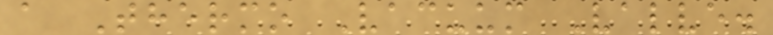a Thermo Vacuum Valve.
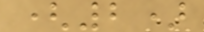(2)
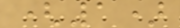(1)
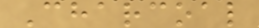Charcoal
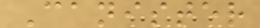Canister
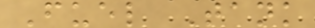Fuel Tank
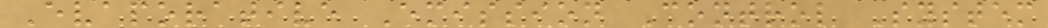Evaporative Emission Control System
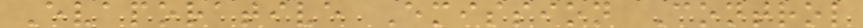Evaporative Emission Control
